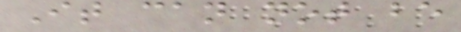It can not be
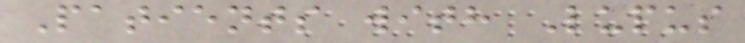Patients with Lupus
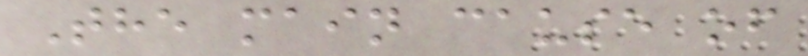The main cause of
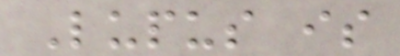Lupus is
